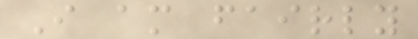I am fairly
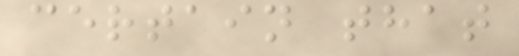certain that
